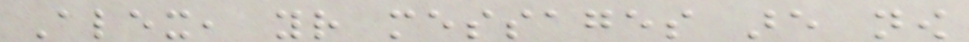Alex, your messages are now
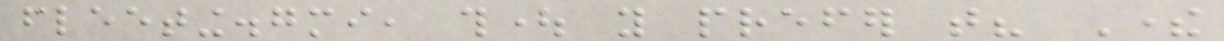fleeting.gmi, thought you prefer that? There
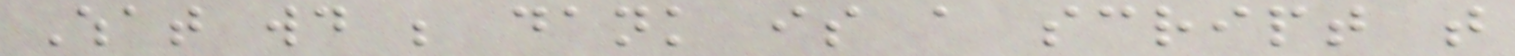What would be dank is a script that
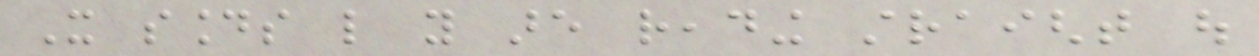It sounds like you are reading straight out
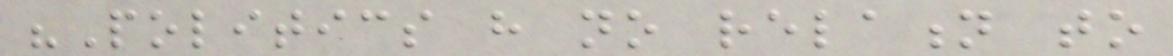"Politics have no relation to
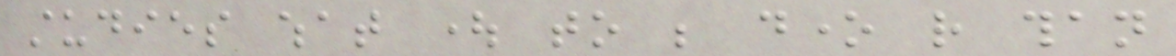studies what ought to be done rather than
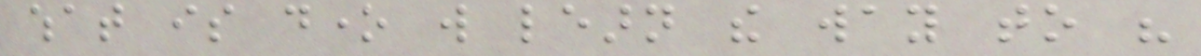what is done will learn the way to his
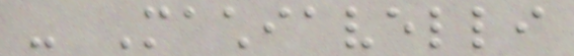- Machiavelli
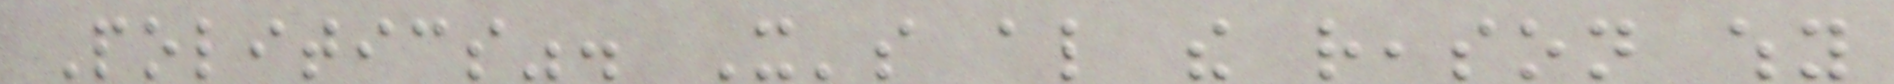Politics". It's also the reason why
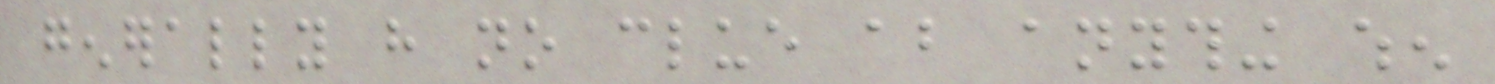generally have no clue about anything when
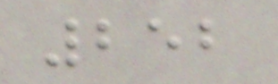252
